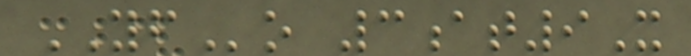YFo 3at9X
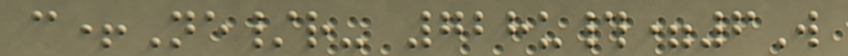c+Ne/r- 728u#=6W
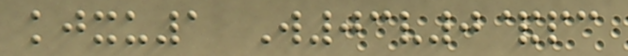kjxu1 W03v0&pc
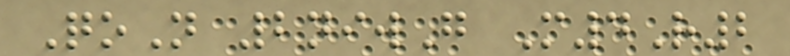QoN 2niwG M4R2
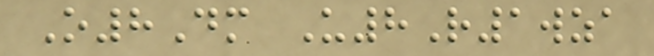O8Dm U8R1wza
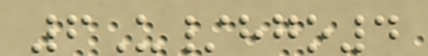6U/hgo4
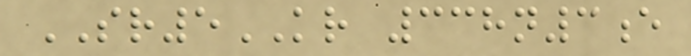SR5KR 338n3e
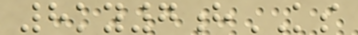8ky7hKS
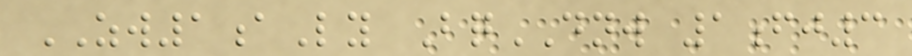ZW1aLy BqDNW 1fj3
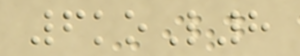6koL8
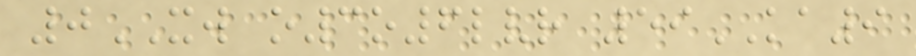0XW o3o6lvr 59KA9
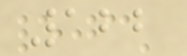122
